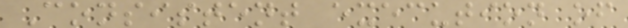Consistent execution of
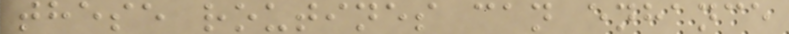these routines can enhance
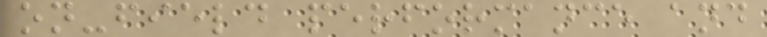on-field performance and
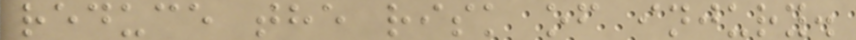reduce the risk of injury.
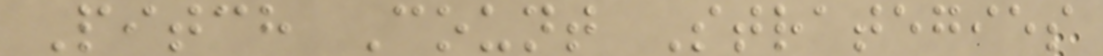Pitch Count Strategies
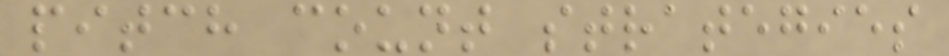pitch count strategies
